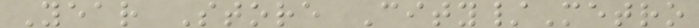Year Store City/Metro
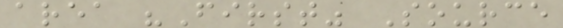area "First" Source
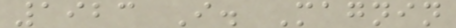1923 I. Magnin
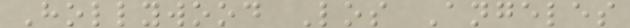Hollywood Los Angeles
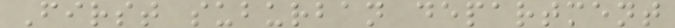First suburban department
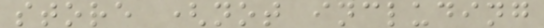store (not including
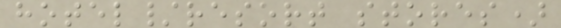hotel/resort stores)
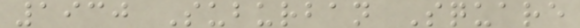1930 Suburban Square
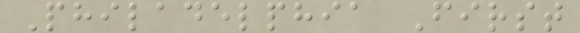Philadelphia First
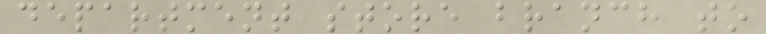department store branch to
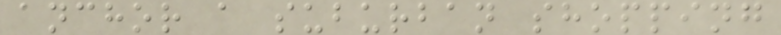anchor a suburban shopping
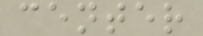center
